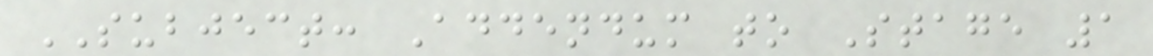SUBJECT: Addendum to Stage 1
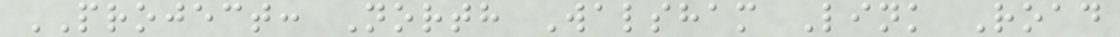PROJECT: North Walsham Link Road
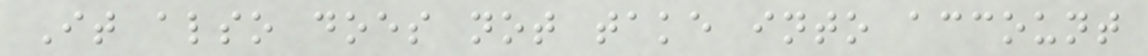It also does not take into account
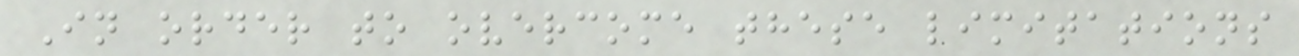In order to overcome these limitations
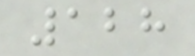128
